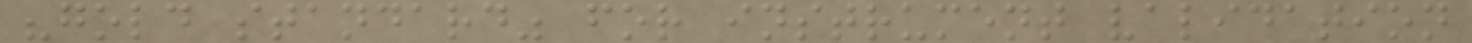"gold standard" for instrument validation
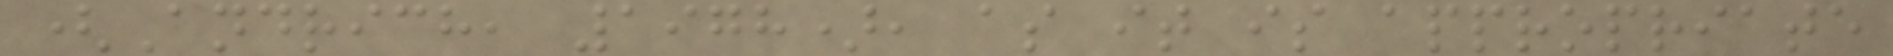(Andrich, 1978), as it is appropriate
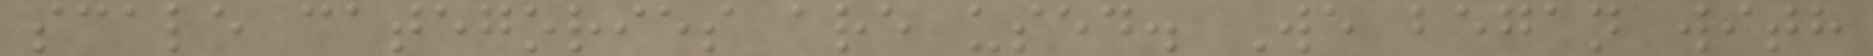scale categories are used. We began with
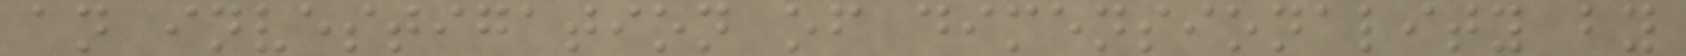an investigation of dimensionality by
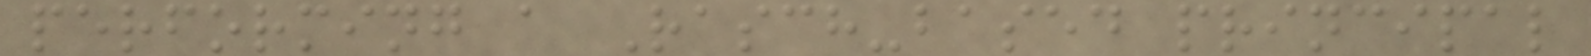performing a Rasch-based principal
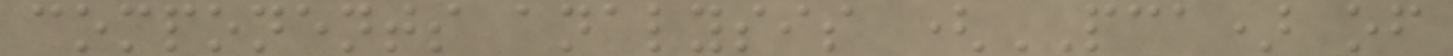components analysis (PCA) of
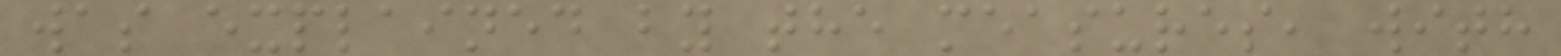was explained by the measures, with
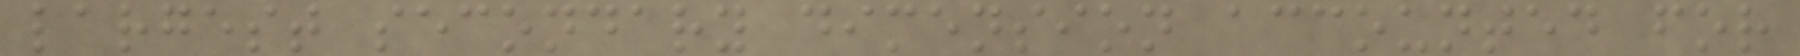largest secondary dimension accounted for
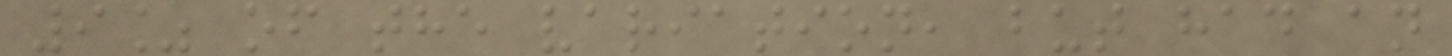9% of the variation, but had an
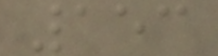153
